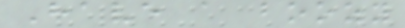Have a boozy
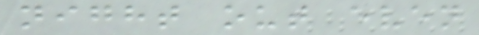night out even
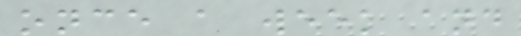once a week and
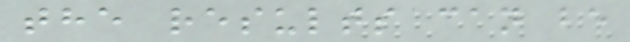the results can be
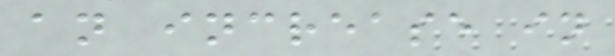an increase in
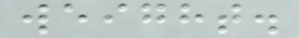weight.
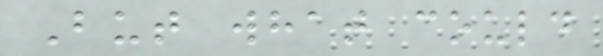But what could
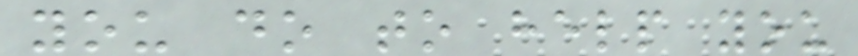you do to help you
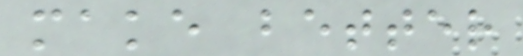make better
